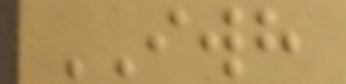IWH
